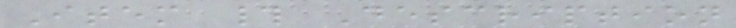Item # Description
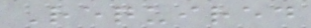Required
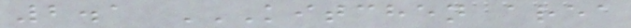2.1 KITCHEN AREA
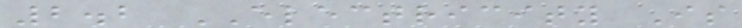2.2 ELECTRICITY Is
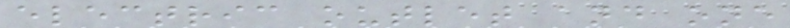electric outlet and one
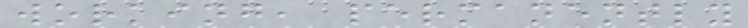working, permanently
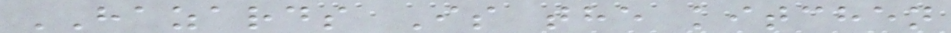HAZARDS Is the kitchen
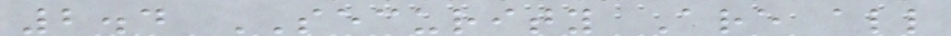2.4 SECURITY Are all
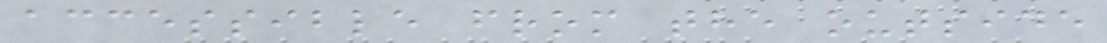accessible from the outside
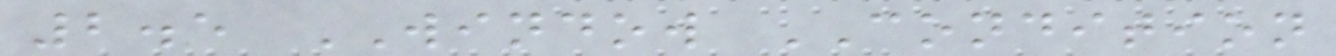2.5 WINDOW CONDITION
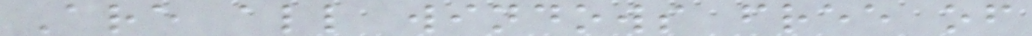Are all windows free of
